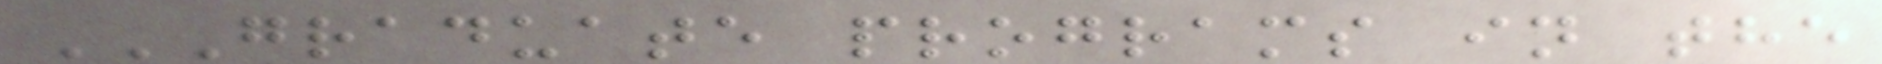GRADUATE PROGRAMS IN THE
